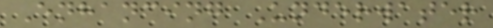Enhancing Underwater
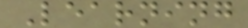Learning
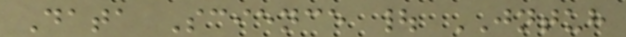Data Science | JNTUH
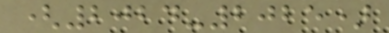(2024-2025)
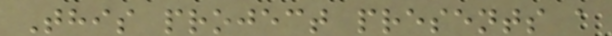This project presents a
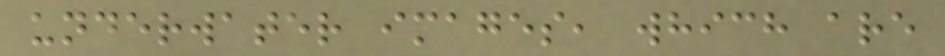underwater images, which are
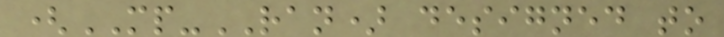(MP-RAN) designed to
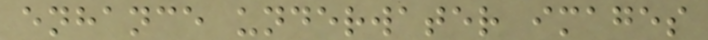enhance underwater images
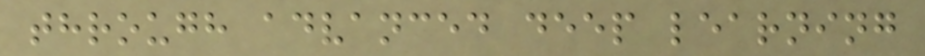through advanced deep learning
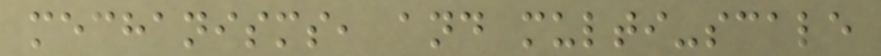mechanisms, and multi-scale
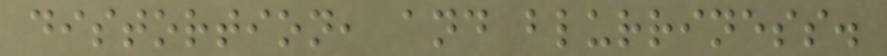distortion, and blurriness.
